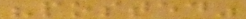"posted"
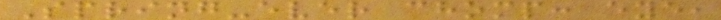Spring-ever chomp: eye,
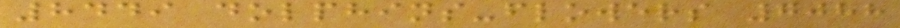8449 dolphins-flowers 7088
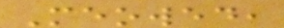Meowed,
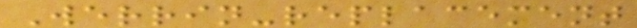Werrin-replacement
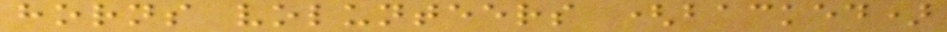horns volunteers (backed)
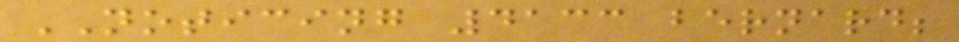NOTICING 4133 bernard;
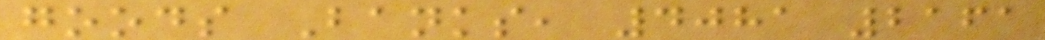goods Banks, 4081 2161
